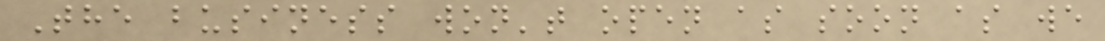The business won't open as soon as we
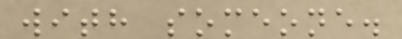with someone.
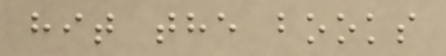hit the books
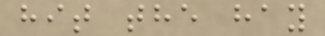hit the hay
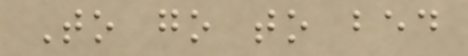To go to bed
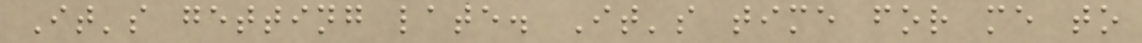It's getting late. It's time for me to
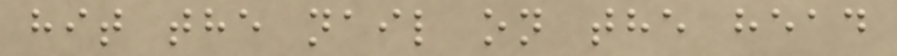hit the nail on the head
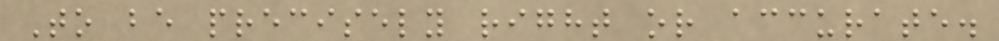To be precisely right or accurate.
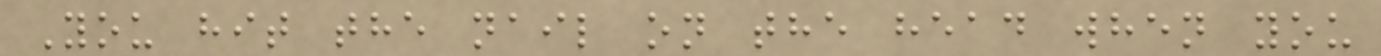You hit the nail on the head when you
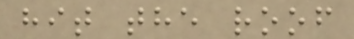hit the roof
